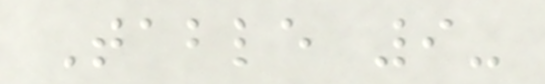Table 9-
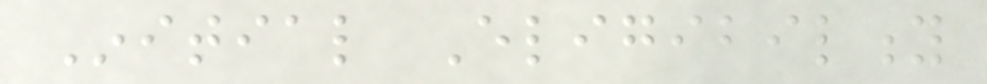Initial Eligibility
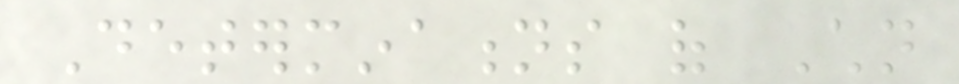Determinations of Children
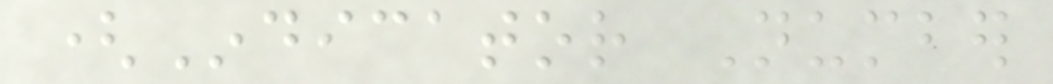(Indicator Number
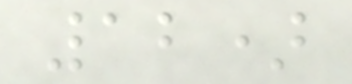12)
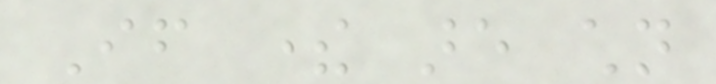If there are children
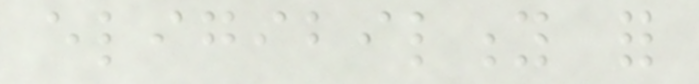eligibility for
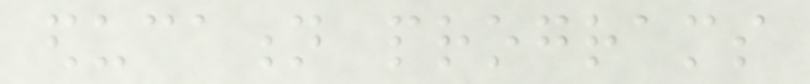education programs
